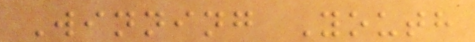Winning Youth
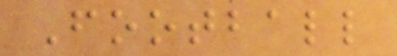Football
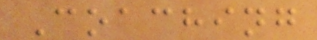Coaching
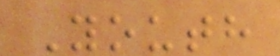Youth
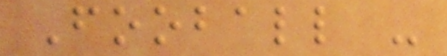Fooball -
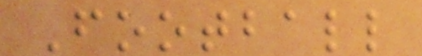Football
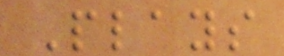Plays
